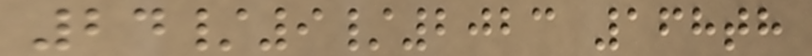24/9/2023 168th
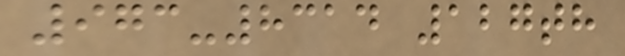973-8314 127th
